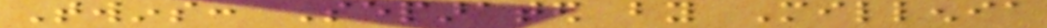Twins: Separated by Millenia
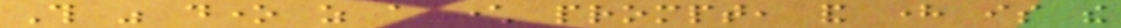This was done as a character prompt, and here is the
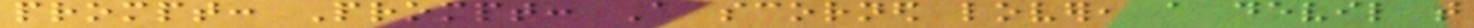prompt: Prompt: A scorned lover, a devil that
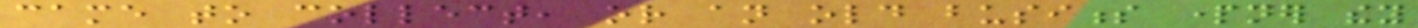came to collect, or an old business partner they
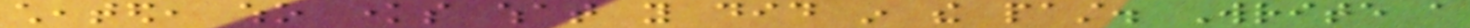cheated, who knows what you did in the past. Write a
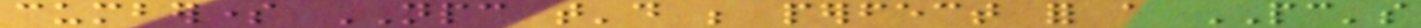cumbersome NPC that'd be perfect for a PC's
